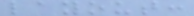layout:
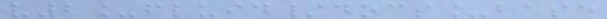v2_fluid/docs_base
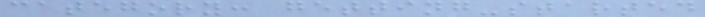category: getting-started
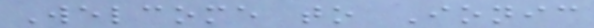Welcome to Ionic
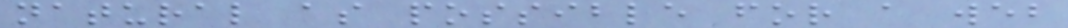natural as possible for a web
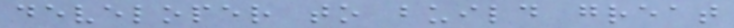developer to build great
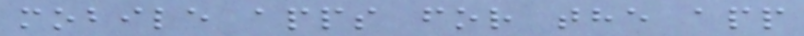mobile apps for the app
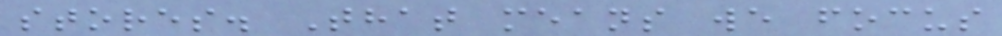stores. That means we focus
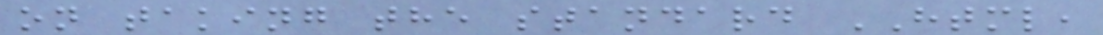on taking the standard HTML,
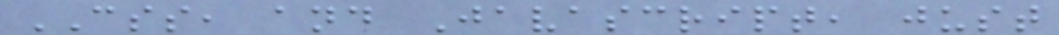CSS, and Javascript, just
